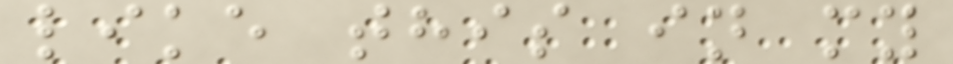like this in my
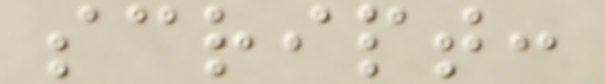script:
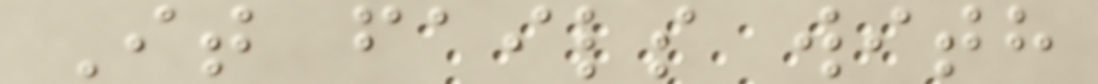It fails with
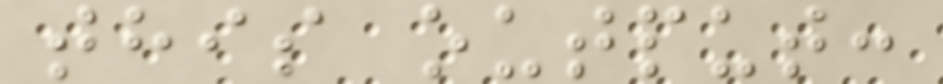this output:
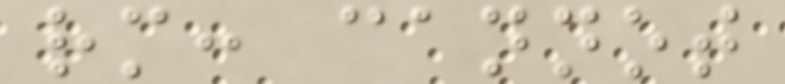rm: cannot
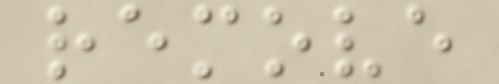remove
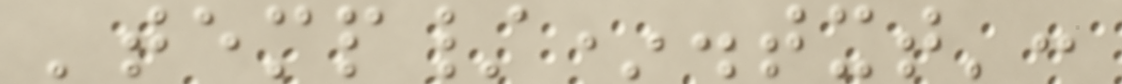'temp/*.txt':
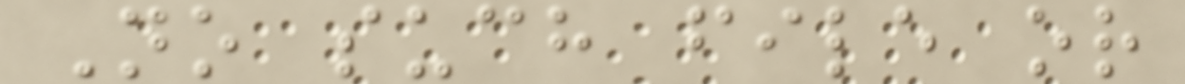No such file or
